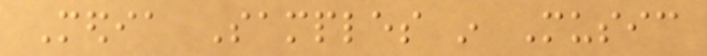Media Samples in Music
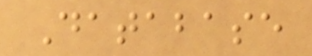Database
